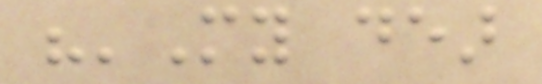"'My dear
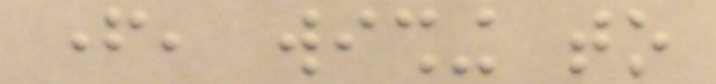father, wishing to
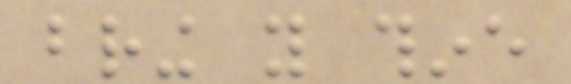bring you thine
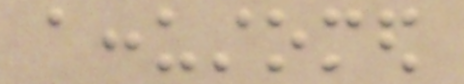accustomed
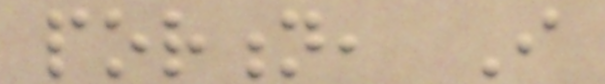portion, I
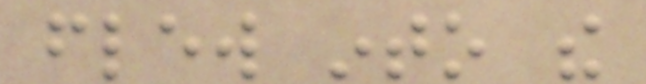flew into the
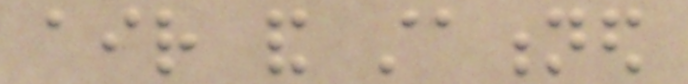air and stationed
